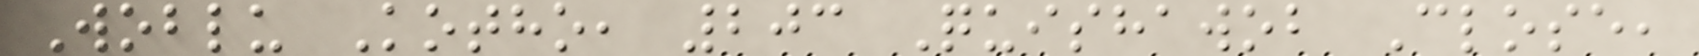Woblu Kotho, 203 Quishawob Close,
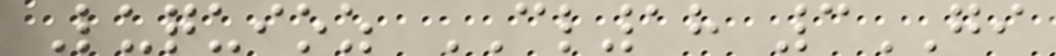Luquioz CL18 3GI
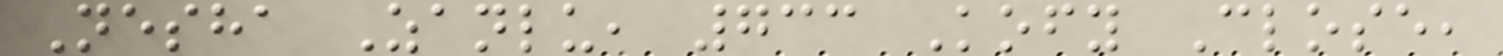Nesha Zanlu, 733 Kofy Close,
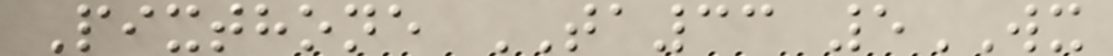Pixthone TA33 5WX
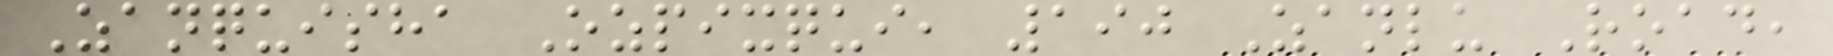Zanquisha Ozpixqui, 190 Zanlu Road,
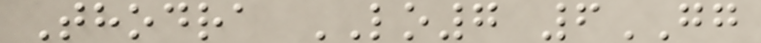Thodra LO7 6GG
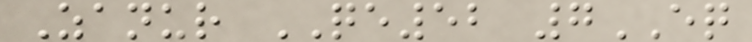Zanur QE52 7EQ
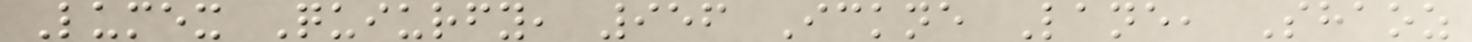Lumex Quiurfy, 956 Ickne Lane, Shaoz
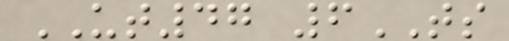UT47 6TS
